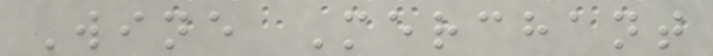Wine Merchant
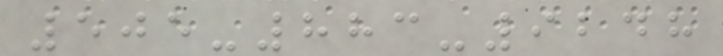505-883-9248
